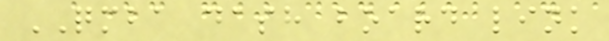QMBA dash board link
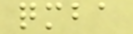qmba
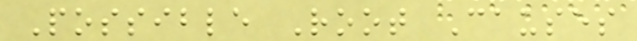Possible Root Causes
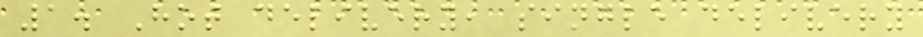1. Hot delivery, single delivery
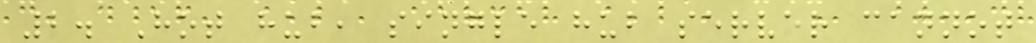2. Hot hub, single hub server cannot
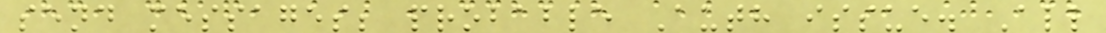send messages; probable Auth issue. All
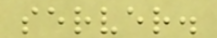server.
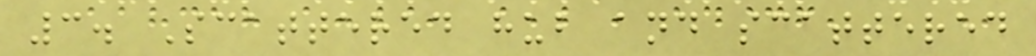3. Scattered hub and scattered
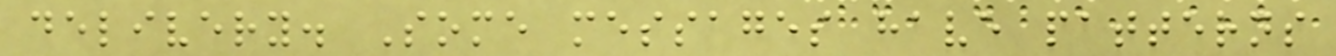delivery. Some messages have patterns
